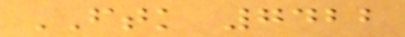FTK 7422
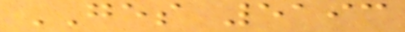GES 5193
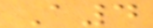A4
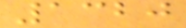1320
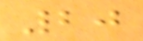20
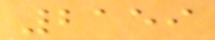2159
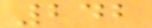242
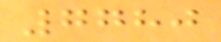7780
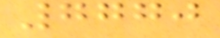7770
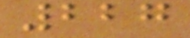227
